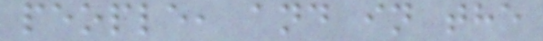people, and in the
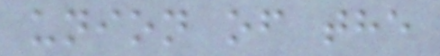union of the
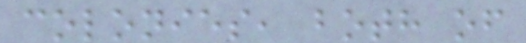colonies, both of
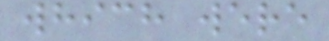which were
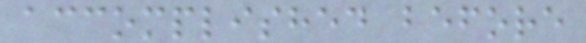accomplished before
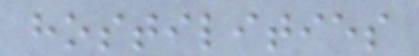hostilities
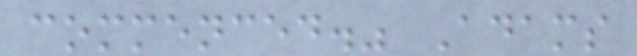commenced." Adams
